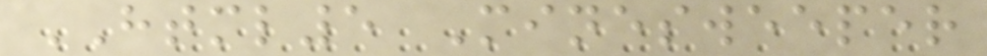HTML5 Minesweeper
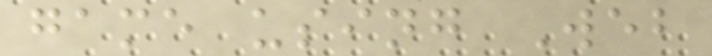game using Web
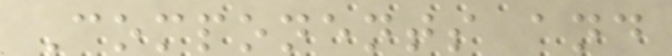Components and
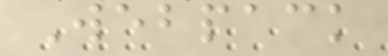Webpack
